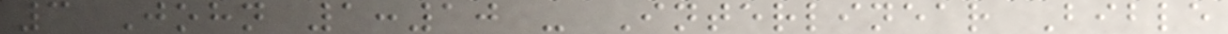3 John 1:10 - Interlinear Bible
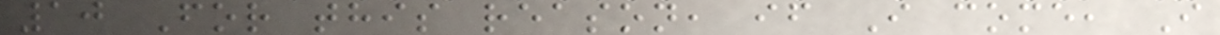10 For this reason, if I come, I
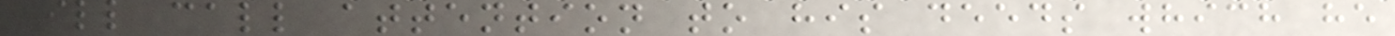will call attention to his deeds which he
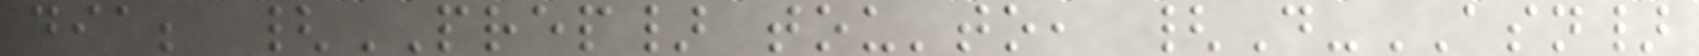dia; {PREP} tou'to, {D-ASN}
